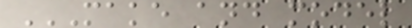MAKE AND MODEL
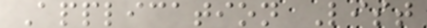Application List
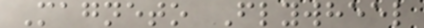Magneto Flywheel
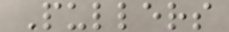Pullers
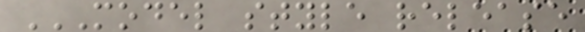MODEL STYLE RELEASE
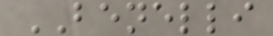BENELLI
